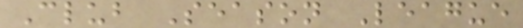Club Season League
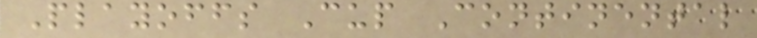Playoffs Cup Continental
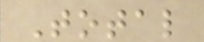Total
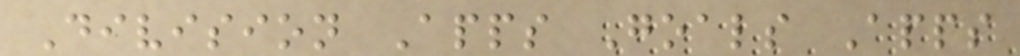Division Apps Goals Apps
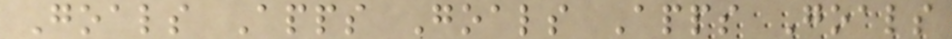Goals Apps Goals Apps Goals
